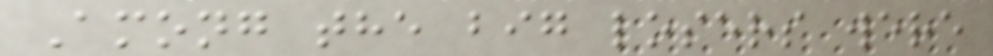Among the big losers were
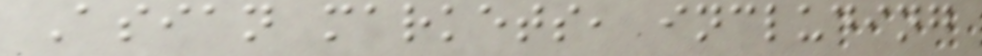Asian markets, including
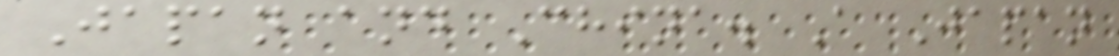Japan and China. A Japan
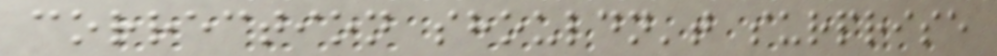correction shouldn't surprise
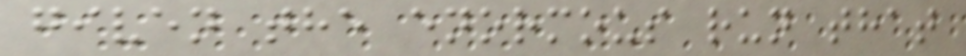given the enormous run that
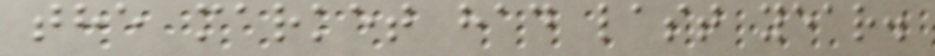the market had last year.
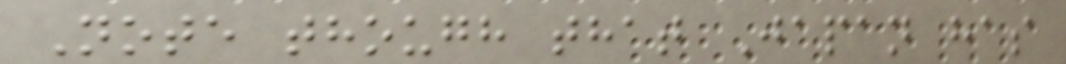Note though that Japan has
